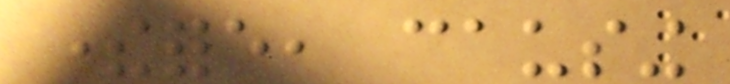therefore, causing
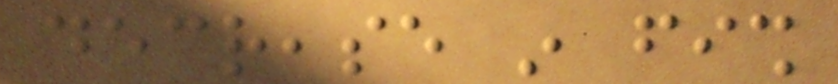decrease in fish
